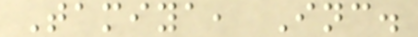Tamiya, Inc.
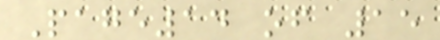Page14 of 15
